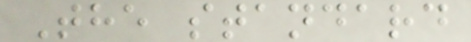The standard
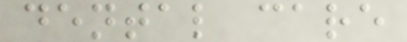dental care
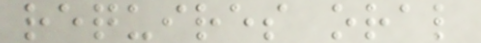requires oral
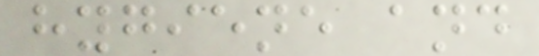hygiene and
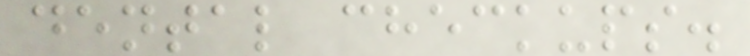dental checkups.
